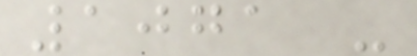1071 -
